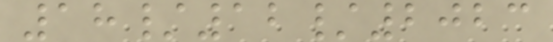18/12/2023
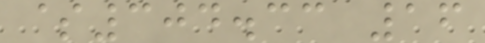$304.33 16
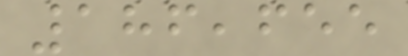186,655
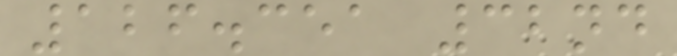126.351 32nd
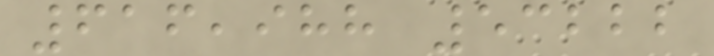616,988 53222
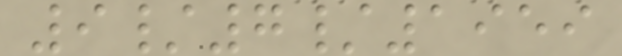9/7/1959
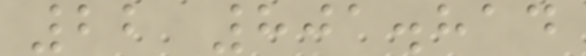22 801.814
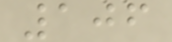106
